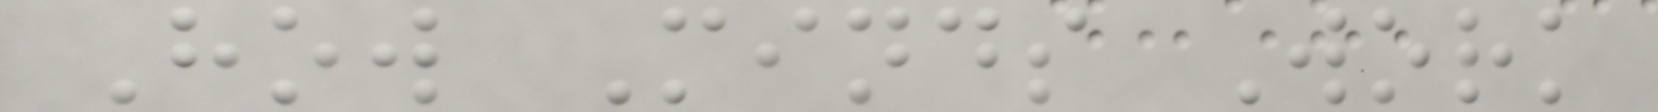How Minds Work
